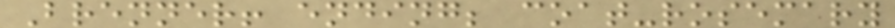Brenner! ending; coat-rosemary
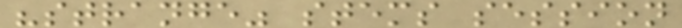"strange" stems session
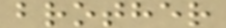brother
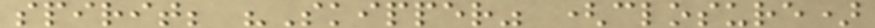spirit; "Skipper" (closure)
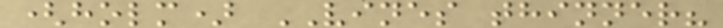(holm) VINES thinner?
